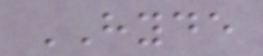HYDE
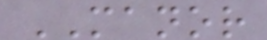MANOR
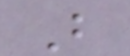B
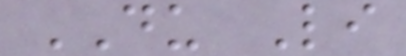DU Li
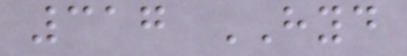317 HYD
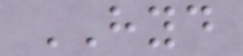HYD
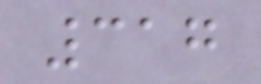317
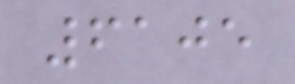6105
